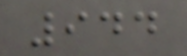944
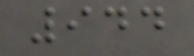944
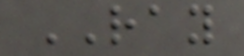RAY
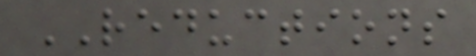REDUCTIONS
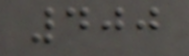400
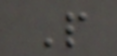P
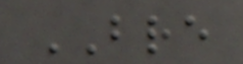BRE
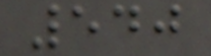540
